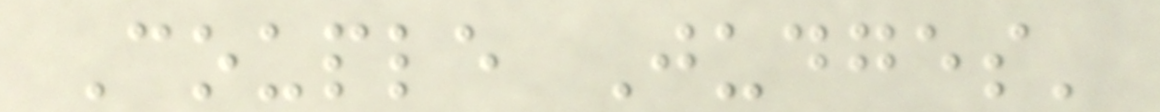Couple Judges'
